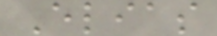Elias
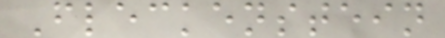Fleckenstein
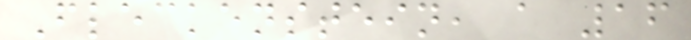Fleckenstein, a 16
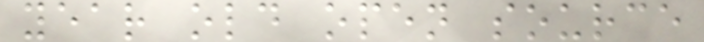year old open source
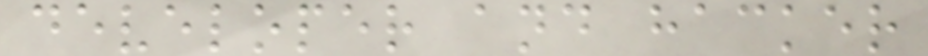developer and hacker
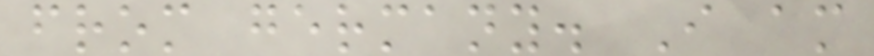from germany. I am
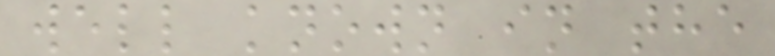well known in the
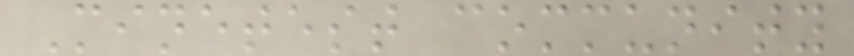Minetest community
